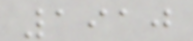1910
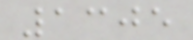1305
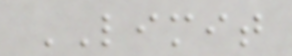LIMIT
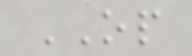OP
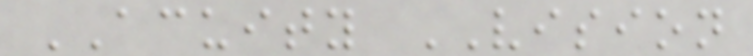ACUITY VISION
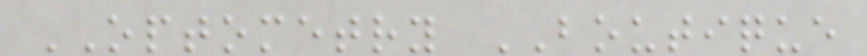OPTOMETRY BOUTIQUE
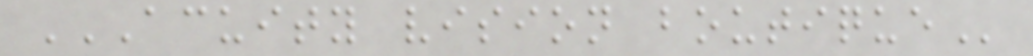ACUITY VISION BOUTIQUE
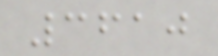3610
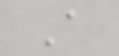A
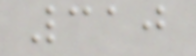310
